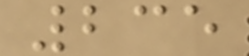235
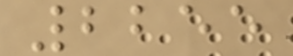2255
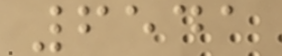6541
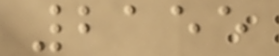2155
